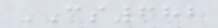CS682
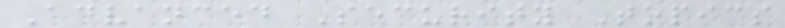Advanced Security Topics
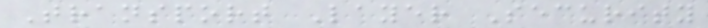Transport Layer Security
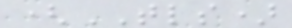(TLS)
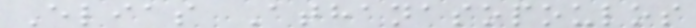Elias Athanasopoulos
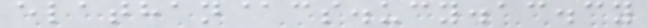elathan@cs.ucy.ac.cy
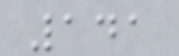141
